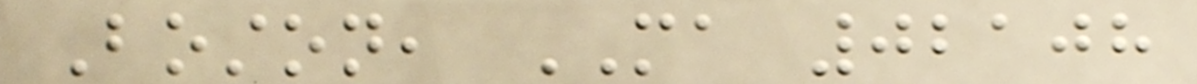Boston, MA 02108
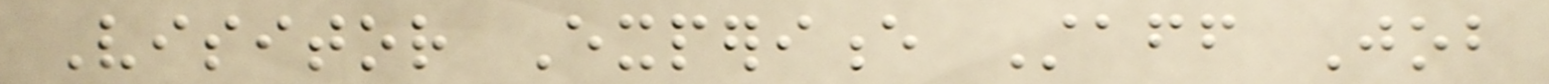Visitor Experience Staff Job
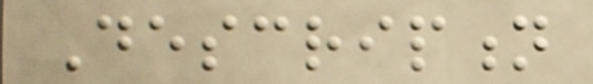Description
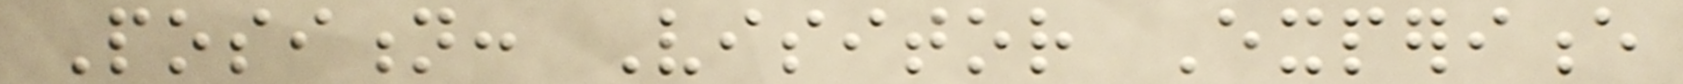Position: Visitor Experience
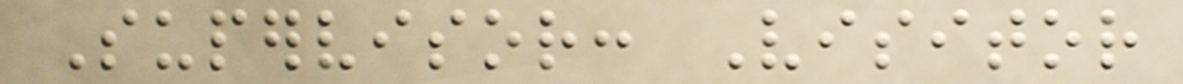Supervisor: Visitor
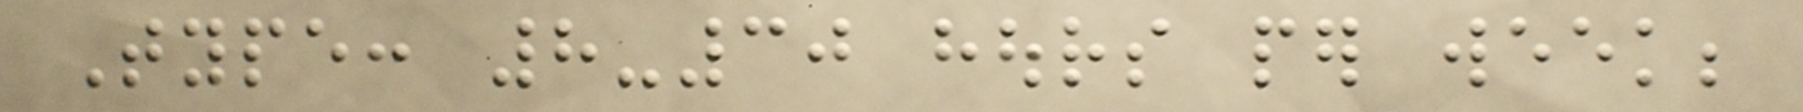Type: 8-30 hours per week;
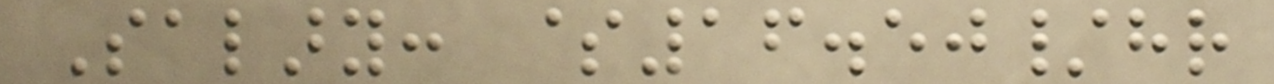Salary: $16.50/hr
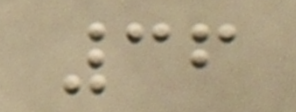36
